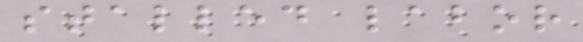stalled labor
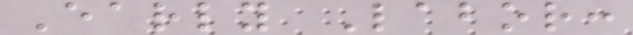Early Labor:
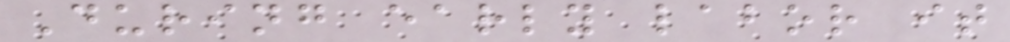During early labor it
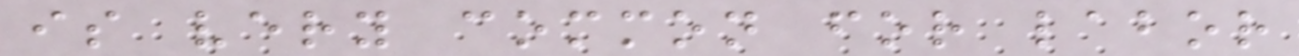is very common for labor
